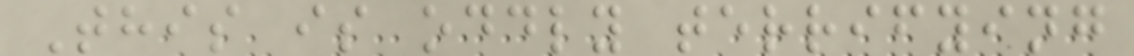This is oddly terrifying
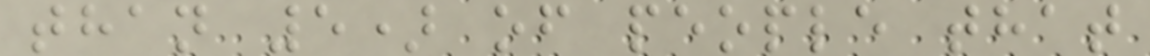than 5) of people that
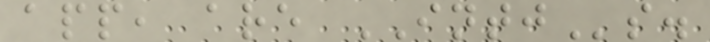app, are INTJs.
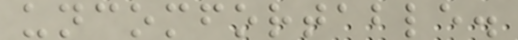uncomfortable.
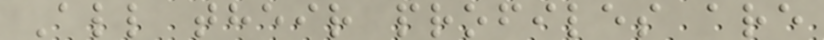All their profiles are
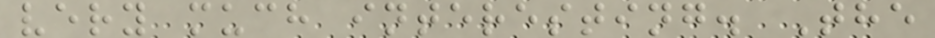very much interesting. The
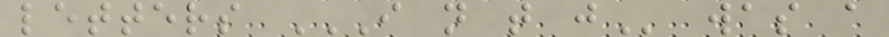letters I N T J was a
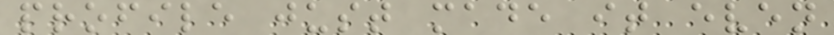profile just made it even
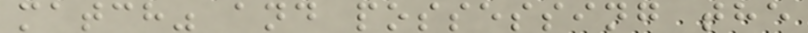match" and possessing the
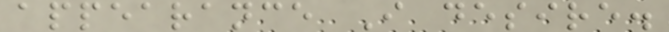appearance I desire.
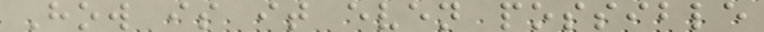How is it even possible
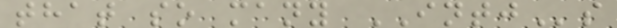that so many INTJs
